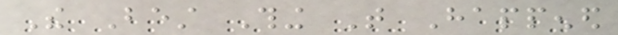The Best Thing That Happened
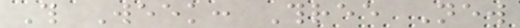This Week: Three New
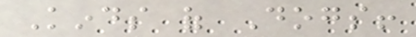Kinds of Dogs!
